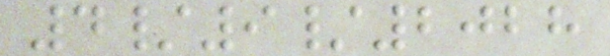4/9/2028
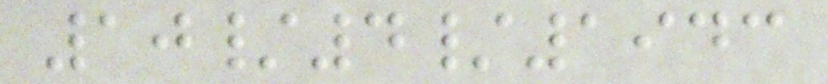10/4/1943
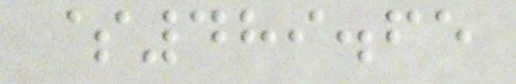$489.65
